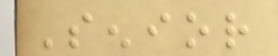Senior
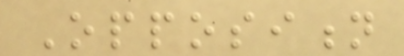Opposition
